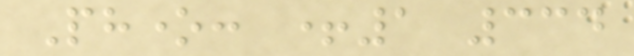Phone: +1 334
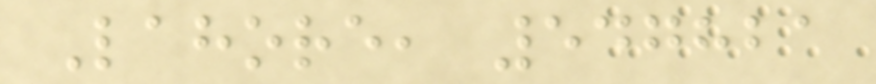Lahore, 547821
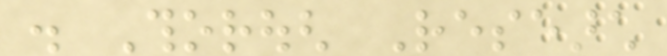. Thorough Research
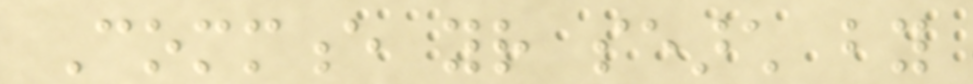Commence your search by
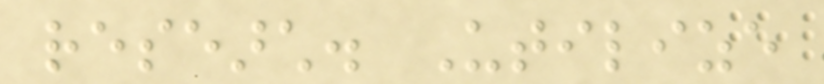research. Utilize
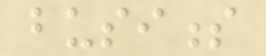business
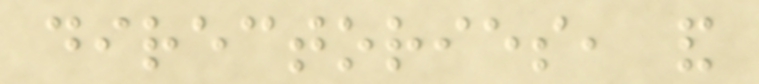directories, and
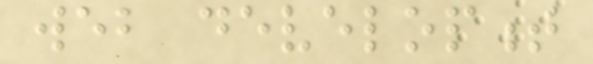web development
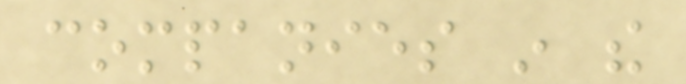companies in the
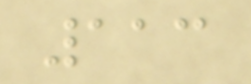113
